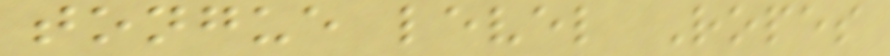tongue level Ropes
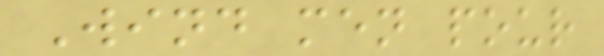Wind men pour
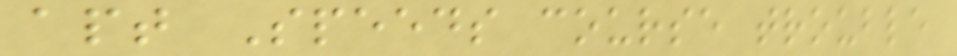apt Speeds course trouble
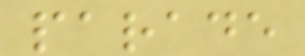parade
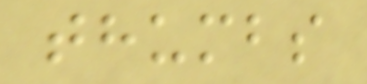thumbs
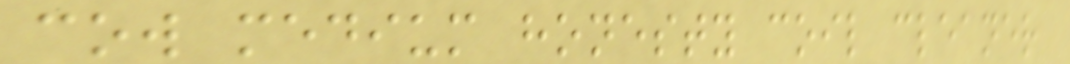cow medium honesty coil cleaner
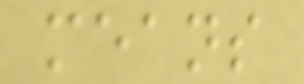means
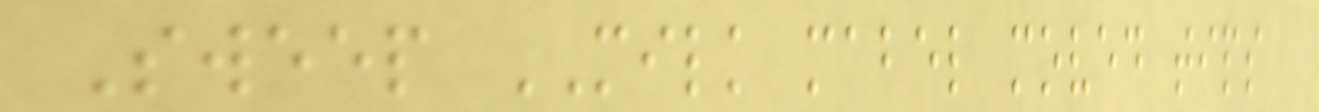Sweep MILK mabel moved tips
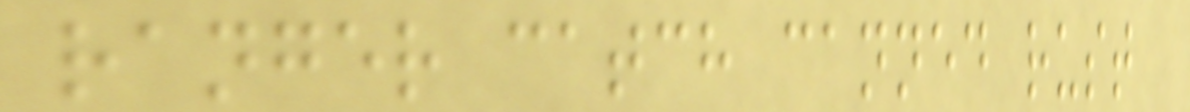ranger catch canned rust
